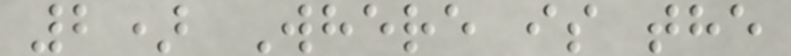2) Where is the
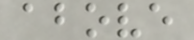above
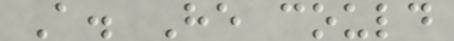A. He could
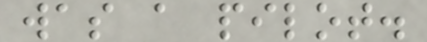was a pilot.
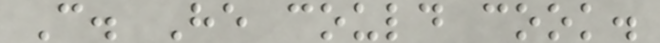C. He could cook.
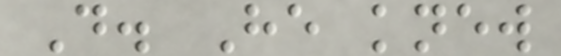D. He knew
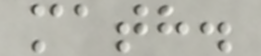math.
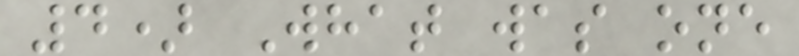4) What was one
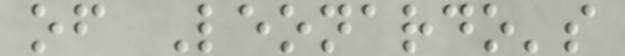of Leonardo's
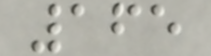165
